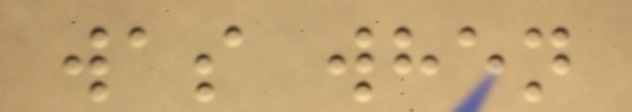was when
